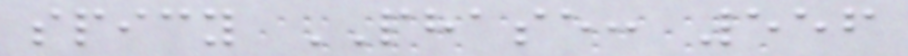spicy PHASE: 556
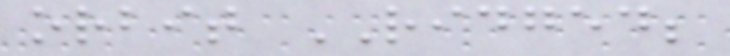orbit RIDGED;
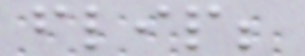flip;
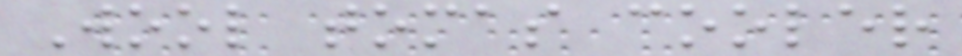Wool tomas cooler
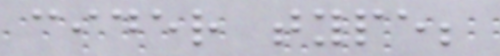cider type;
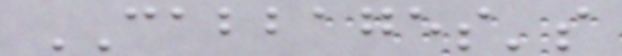CABBAGES's
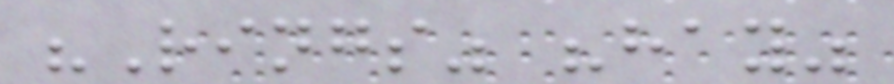"Rings" "hay"
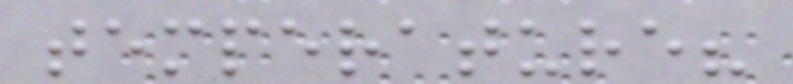temperature?
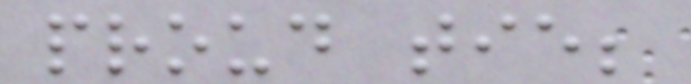proud tie;
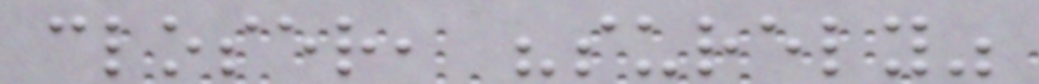closer, "surely"
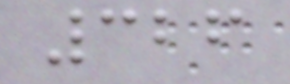326
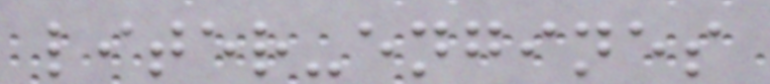liter-engines
